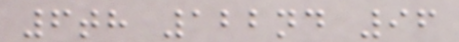6th 122nd 96
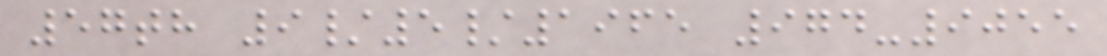57th 9/5/1965 974-9055
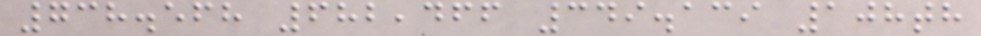738.568 682,466 349.139 108th
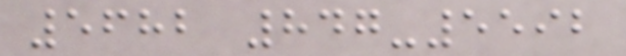5682 847-5592
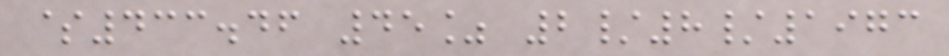$433.46 45% 2/8/1973
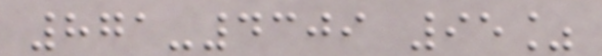871-4309 95%
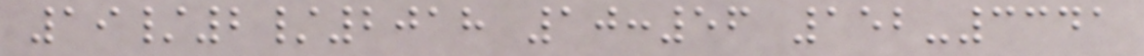19/2/2018 10:56 152-3341
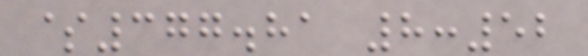$377.81 8:52
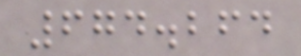674.264
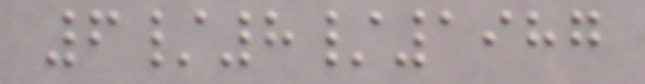6/8/1987
